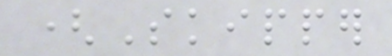(Skipper
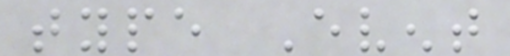type Event
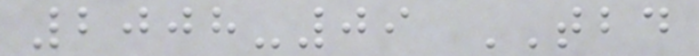2008-09 TBD
